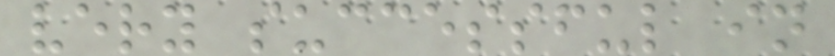very successful in
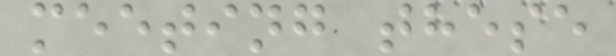meeting these
